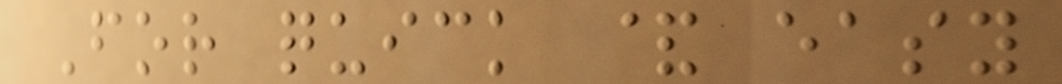For quick & easy
